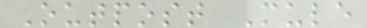Outpost Mule
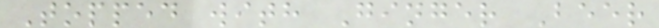Topped with Ginger Beer
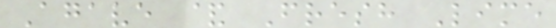Agave & Fresh Lime
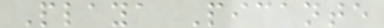Playa Picante
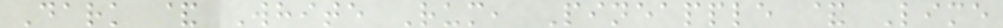Dark & White Rum, Pineapple & Lime
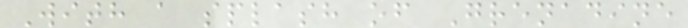With a splash of Grenadine
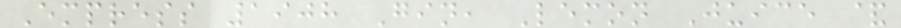Empress 1908 Gin, Lemon Juice &
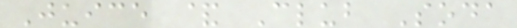Juice & Club Soda
